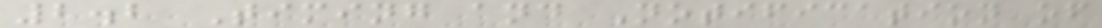2.2 Timing and Notification of
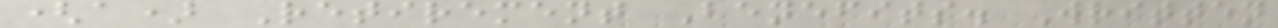(a) Retirement Benefits. Written
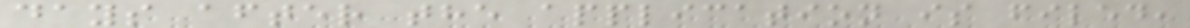days after the application is filed,
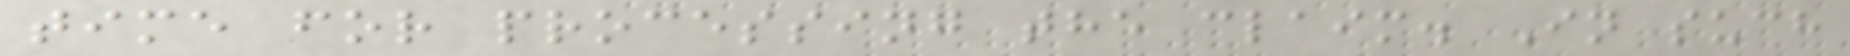time for processing the claim. In such
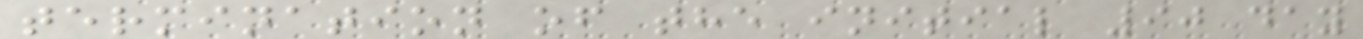termination of the initial 90 day
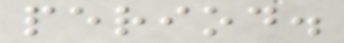period.
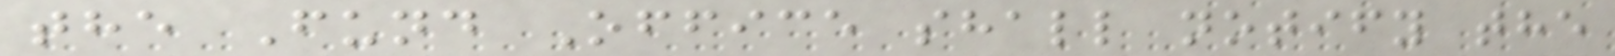the Fund Office shall notify the
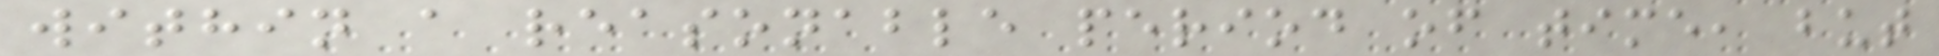within a reasonable period of time, but
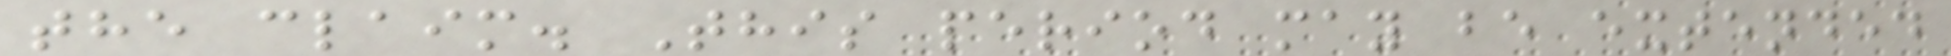the claim. This period may be extended
